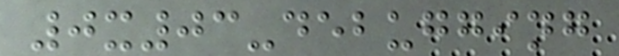0x03-debugging
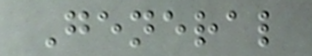General
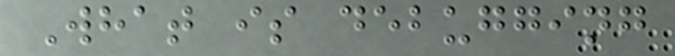What is debugging
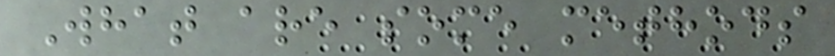What are some methods
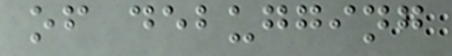of debugging
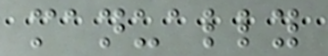manually
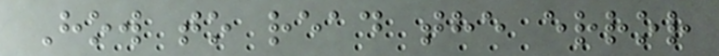How to read the error
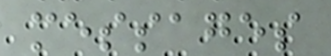messages
